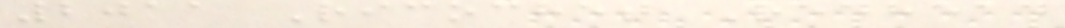2011 Ricochet Redhead
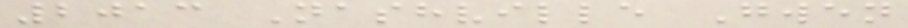2013 Nashville Gwen
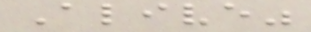Alive"
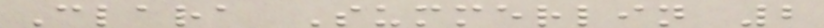Clara Summerlin 2
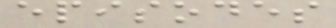episodes
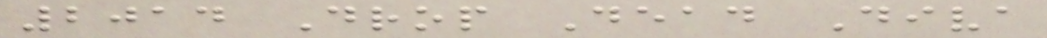2014 Drop Dead Diva
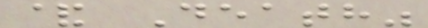& Death"
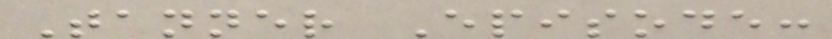Tanner Episode:
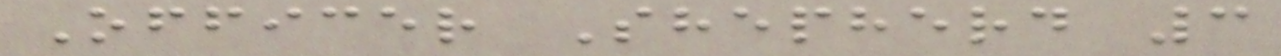Officer Shepherd 3
